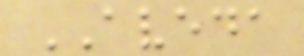AVEDA
